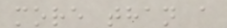more than a
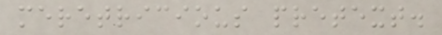meretricious pretext.
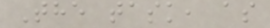The task, as
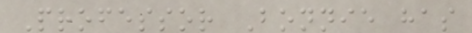Professor Bonnie has
